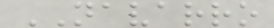NAVARRO
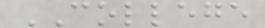COLLEGE
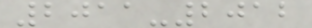2011-2012
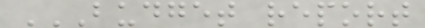BUDGET REPORT
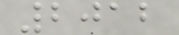2012
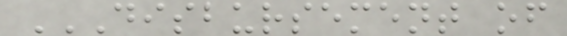DISBURSEMENT OF
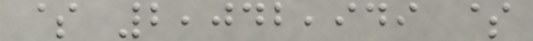$ 2,042,949 $
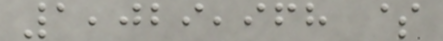1,029,968 $
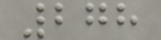278
